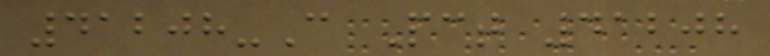41208-C Pct 41208
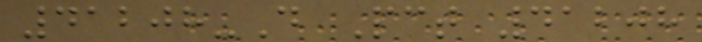41208-D Pct 41208
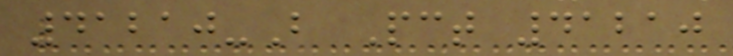41210-B Pct 41210
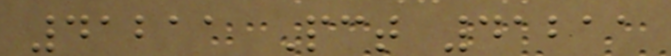41211 Pct 41211
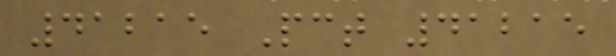41215 Pct 41215
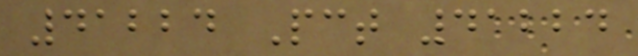41224 Pct 41224
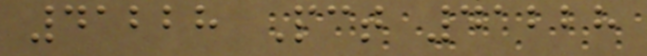41228 Pct 41228
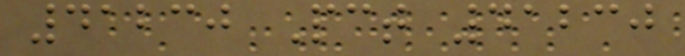41230 Pct 41230
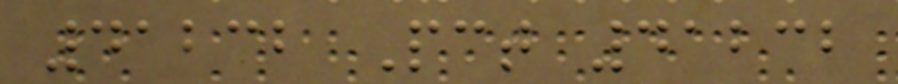41232 Pct 41232
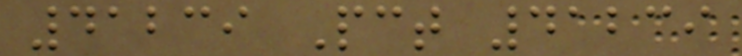41239 Pct 41239
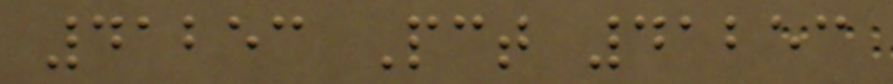41253 Pct 41253
